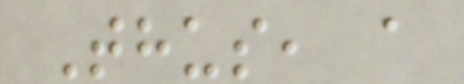Thus, a
